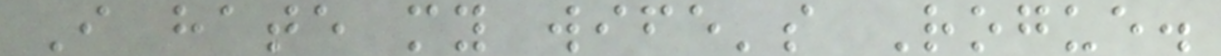I hate my wife's Rogue.
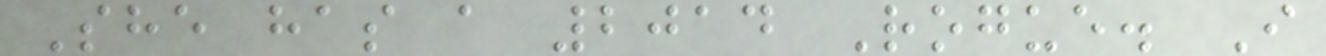She has a 2014 Rogue. I
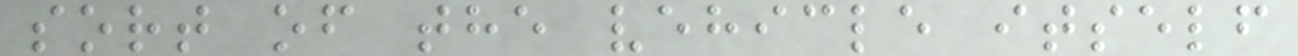sort of the vehicle itself
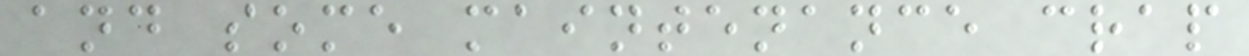and some maintenance crap
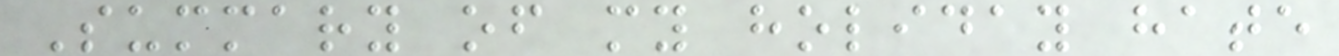Summary of my holiday hate
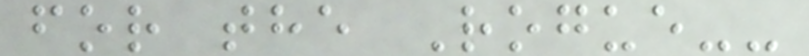for the Rogue--
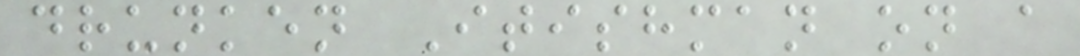drunken Itishman on a
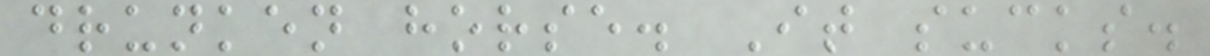drunken horse. It sucks.
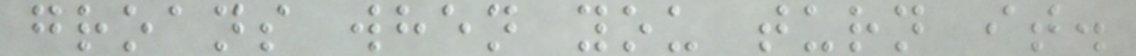groans when you turn it.
